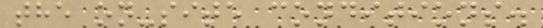the on-site conditions.
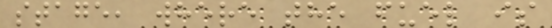stage, where the fuel is
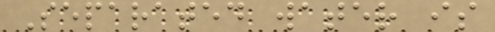Separated water is
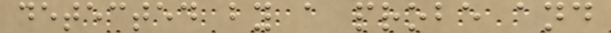detected by a probe and
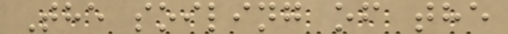The soiling of the
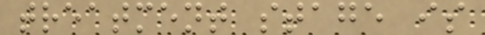treatment stage is
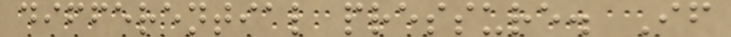differential pressure. If
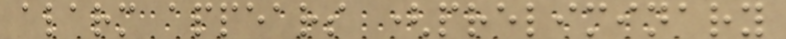alarm appears (preliminary
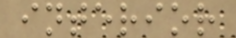interior
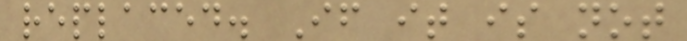replaced. If it is not
